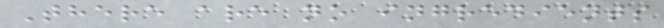There are no ingredients
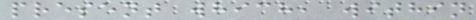present which, within
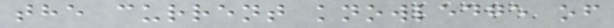the current knowledge of
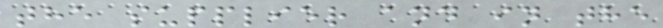the supplier and in the
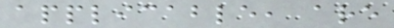applicable, are
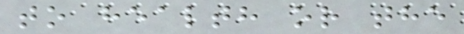to health or the
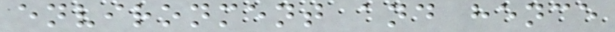environment and hence
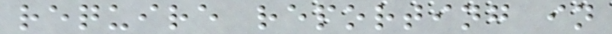require reporting in
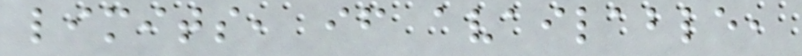limits, if available,
